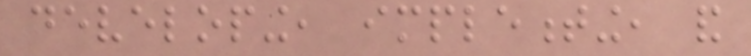developing, implementing, and
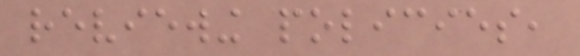reviewing policies,
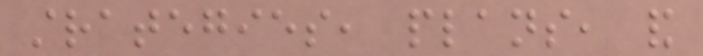strategies, plans, and
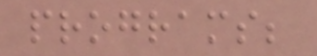programs;
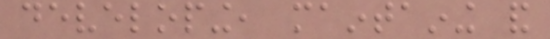developing, maintaining and
